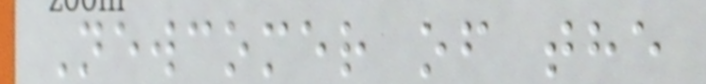Newcomer of the
